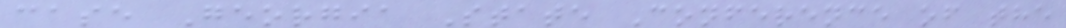case Georgia State Conference of the
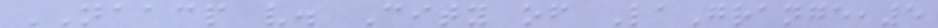NAACP v. City of LaGrange,5
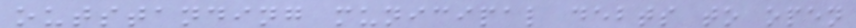outstanding municipal debts to open
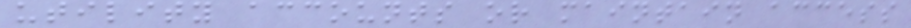utility accounts or maintain access
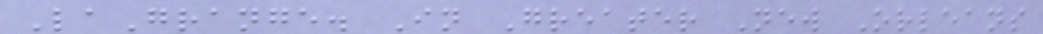LaGrange. In Greater New Orleans
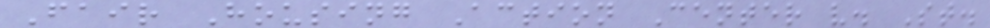Fair Housing Action Center v. St.
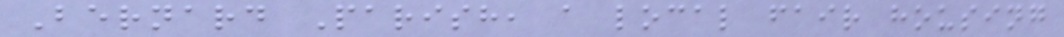Bernard Parish, a local fair housing
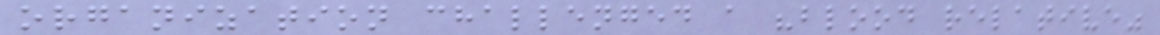organization challenged a "blood relative"
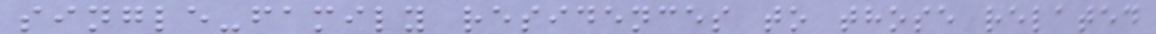single-family residences to those related
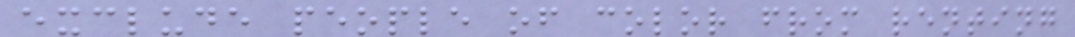exclude people of color from renting
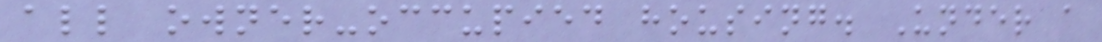all owner-occupied housing. Under a
